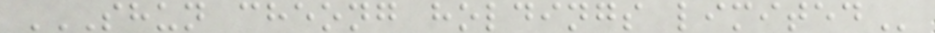SHUN CHEONG HOLDINGS LIMITED
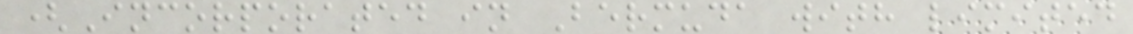(Incorporated in Bermuda with limited
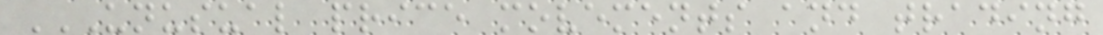UNUSUAL PRICE MOVEMENTS AND TRADING
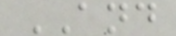AND
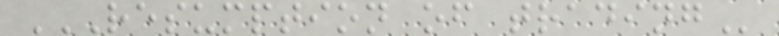RESUMPTION OF TRADING
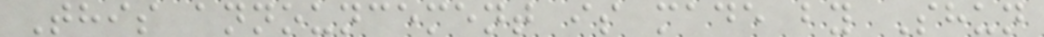This announcement is made by Shun
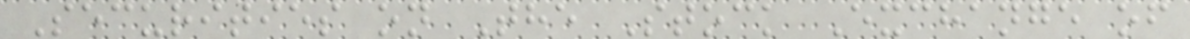Securities on The Stock Exchange of
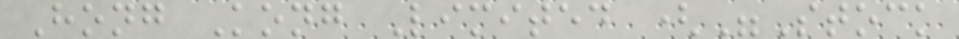Hong Kong Limited ("Stock
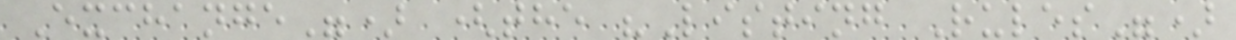Exchange") (the "Listing Rules")
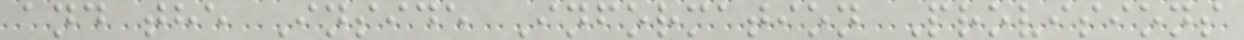and the Inside Information Provisions
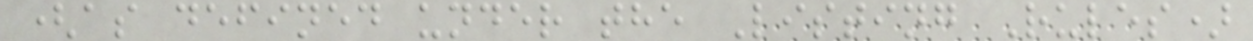(as defined under the Listing Rules)
